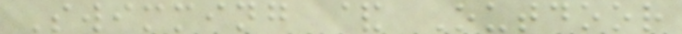Swimming & Outdoor
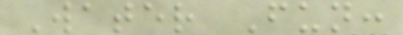Water Fun:
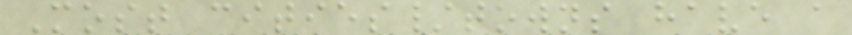Most cities/towns have a
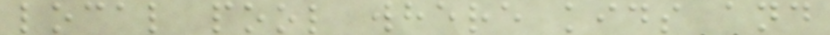local pool where kids and
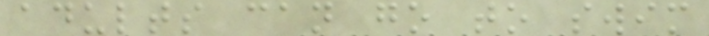adults can go to swim
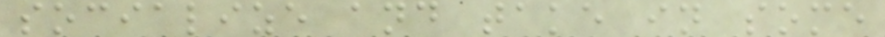socialize and take in some
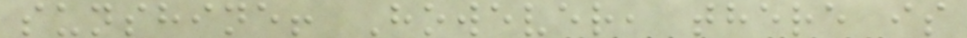sunshine! However, there is
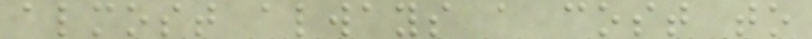almost always a cost to
